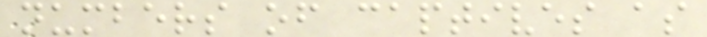numbers of captives as
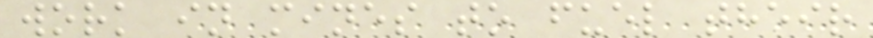work in mines to fuel their
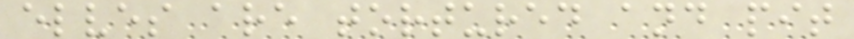elves are tortured and pit
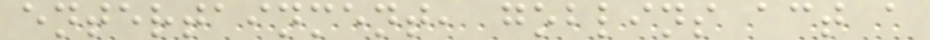entertainment, goblins act a
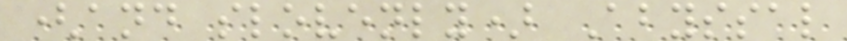(and slovenly) Abyssal
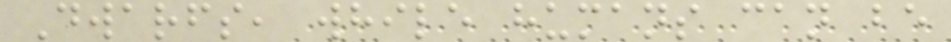Dwarfs, while humans can be
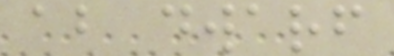ab dwarf
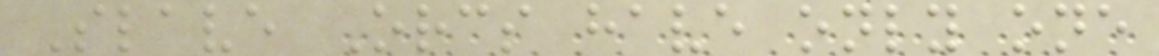Slave Orcs have only one
